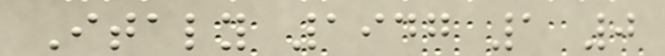Italy 1947 1 0
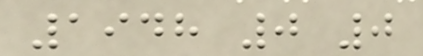1948 0 0
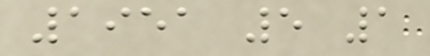1951 5 1
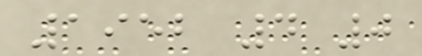1952 4 0
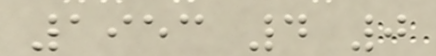1953 4 0
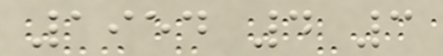1954 4 3
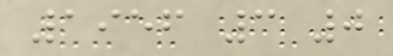1956 3 0
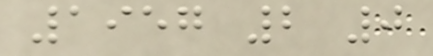1957 2 0
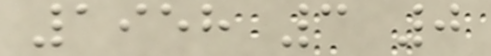1958 3 0
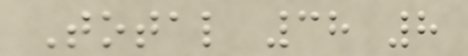Total 38 8
